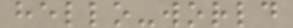hello-world
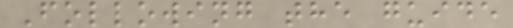Following the guide
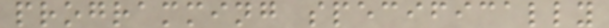programming specifically
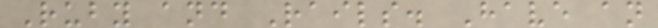Ruby and Rails. Have an
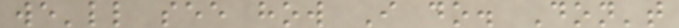we'll see how I do. Don't
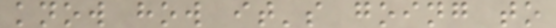know how it's going to
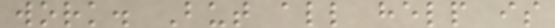work. But all help is
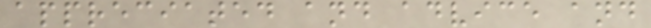appreciated and advice and
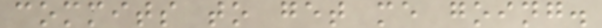commits to get me going.
